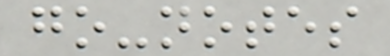go-notes
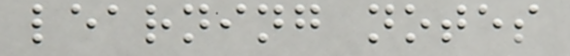learning notes
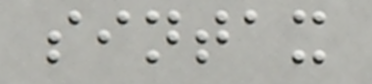sintax
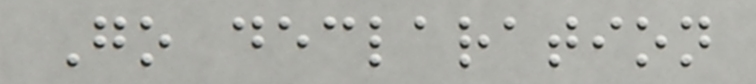Go declaration
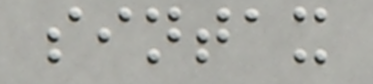sintax
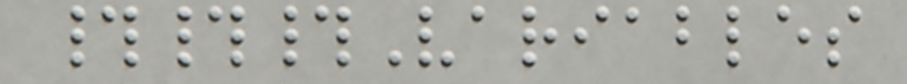###Variables
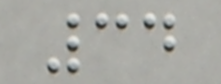34
